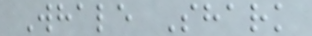Whale Shark
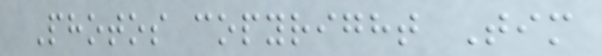Photos copyright Tim
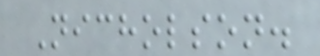Nicholson.
